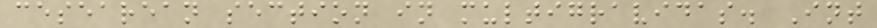cesearean section in multigravidas. Int
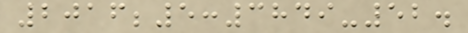2016;5:3849-52.
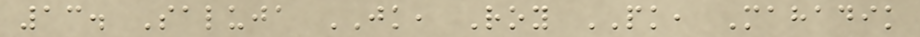13. Saluja JK, Roy PK, Mahadik
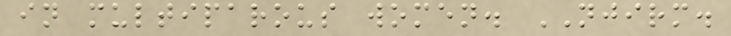in multiparous women. NJIRM.
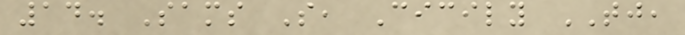14. Sams S, Cicily TJ,
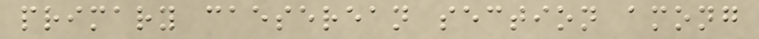primary caeserean section among
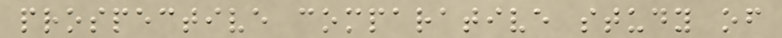prospective comparative study of
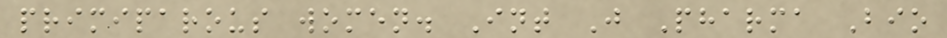primiparous women. Int J Pharma Bio
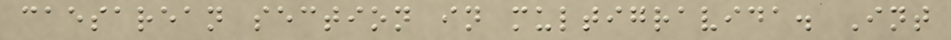caesarean section in multigravida. Int
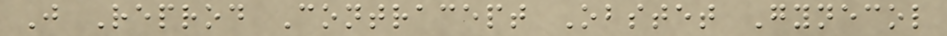J Reprod Contracept Obstet Gynecol
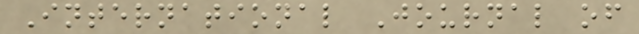International Journal of
